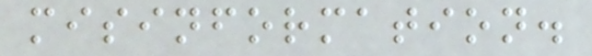misinformation.
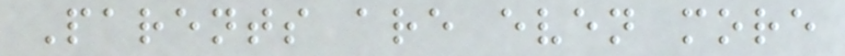Parents are even more
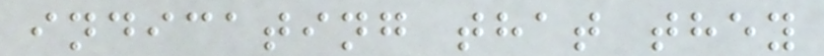indicating that they
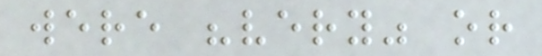were "very" or
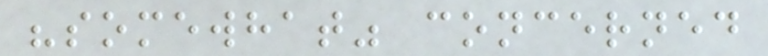"somewhat" concerned
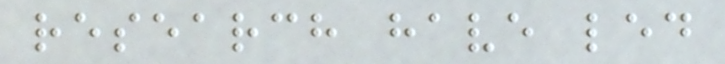research have led
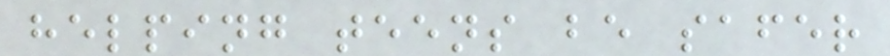helping teens be safer
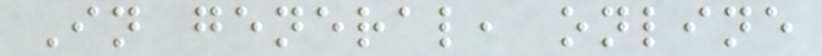In general, online
